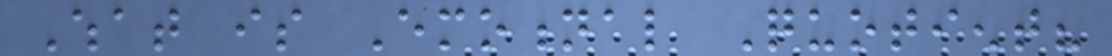What is Emotional Quotient?
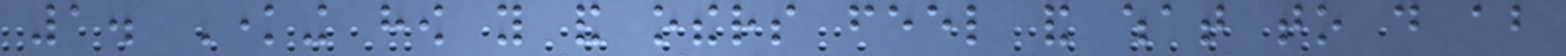1. Knowing how you and others feel and what to do about
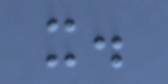it.
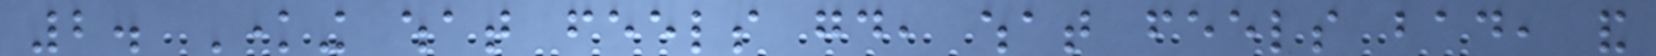2. Knowing what feels good, what feels bad, and
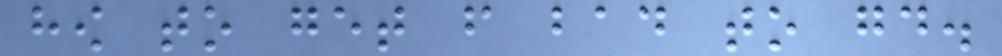how to get from bad to good.
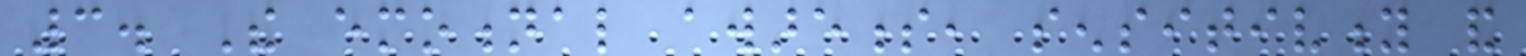3. The emotional awareness, sensitivity and
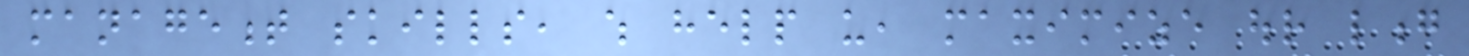management skills, which help us, maximize our long
